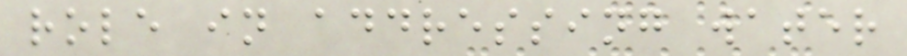role in addressing water
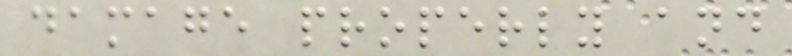damage properly and
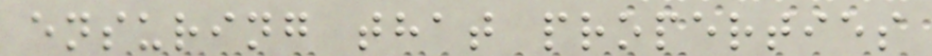ensuring that properties
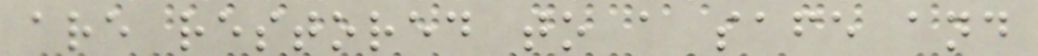are restored to a safe and
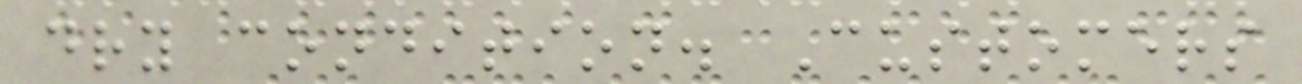dry condition. Customers
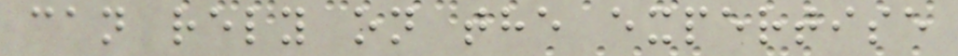can rely on the expertise
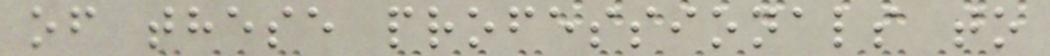of these professionals to
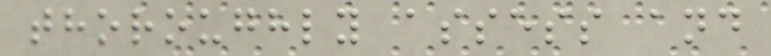thoroughly assess and
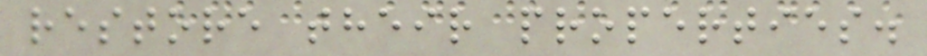restore their properties.
